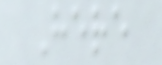Here
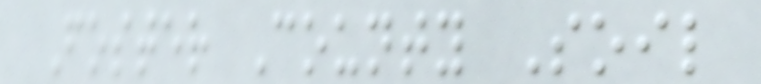Foster County Soil
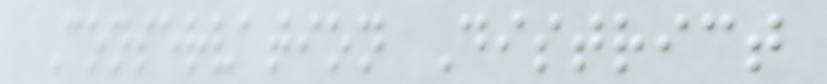Conservation District
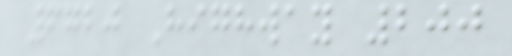6720 Highway 200
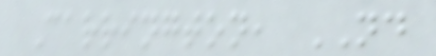Carrington, ND
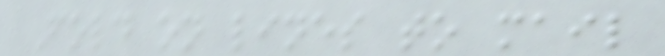Fold on lines to mail
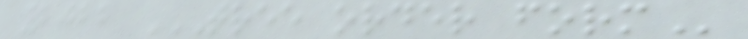2022 TREE ORDER FORM
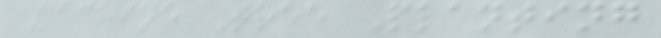Machine Tree Planting
